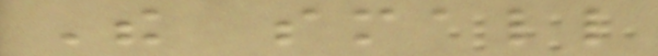The small
